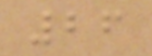26
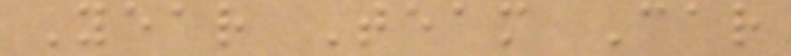Year Team Car
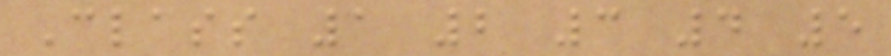Class 1 2 3 4 5
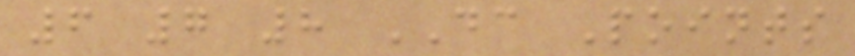6 7 8 DC Points
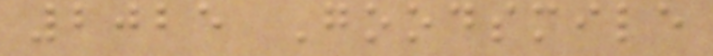2025 Goodsmile
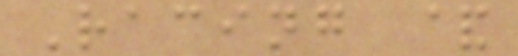Racing &
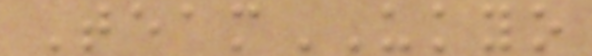TeamUKYO
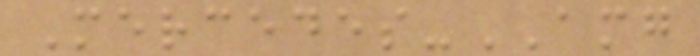Mercedes-AMG
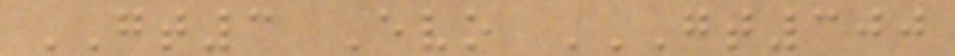GT3 Evo GT300
